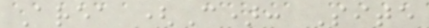Area (C): Site
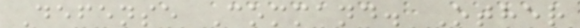Defense Command. Other
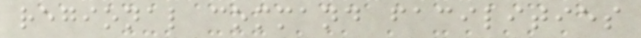regional command facilities
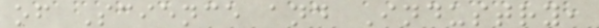of Science and Industry,
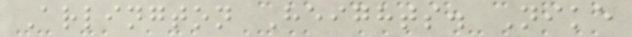Arlington Heights. Nike
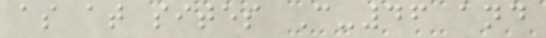as at sites C-46 and
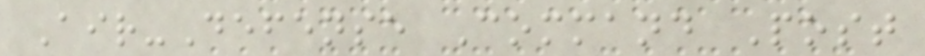Air-Defense Command Post
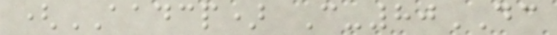(AADCP) C-80DC
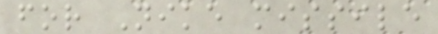for Nike missile
